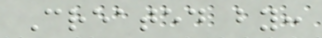Created by:
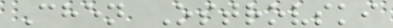Chen Ostrovski
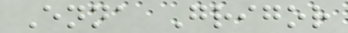Enna Grigor
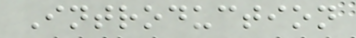Introduction
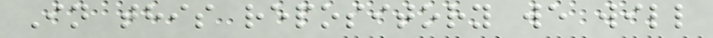In this repository we will
